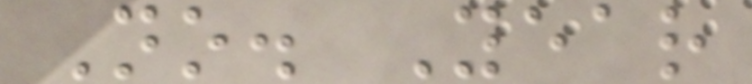No. Year
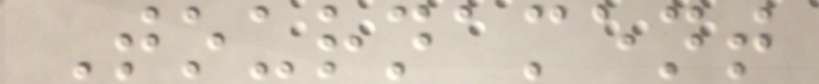Tournament
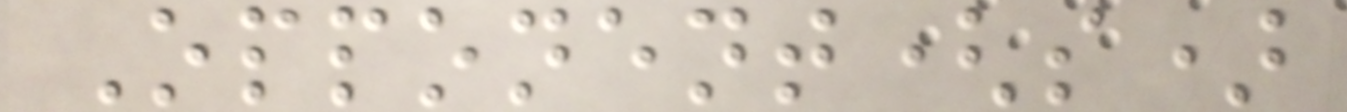Opponent(s)
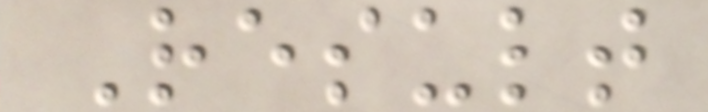Result
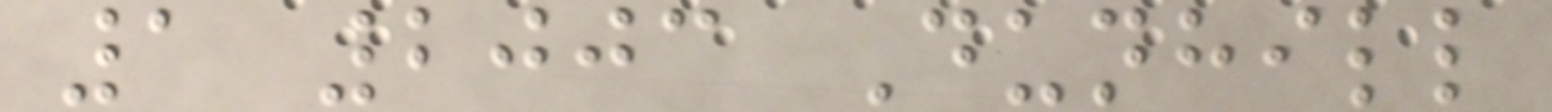1 2003 Dunhill
